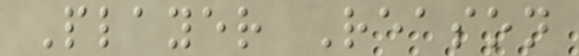Player Reason
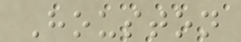Houston
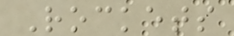Rockets
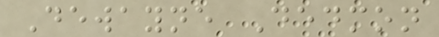Dewayne Dedmon
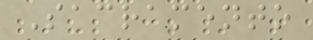Sacramento
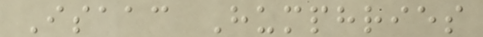Isaac Humphries
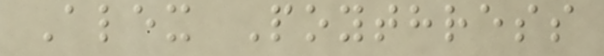Alex Poythress
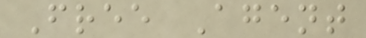Free Agent
